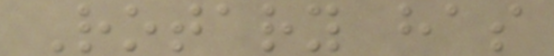Rotary has
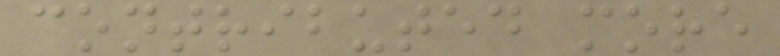contributed more
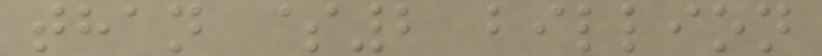than $2 billion
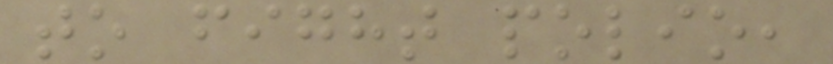to fight polio,
